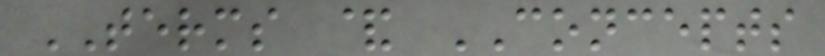TERMS & CONCEPTS
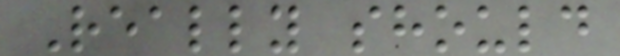Really should
